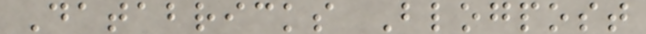Databricks Blogpost
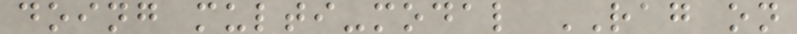doing multi-modal RAG on
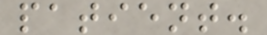patient.
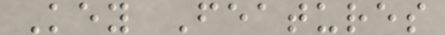Key Features
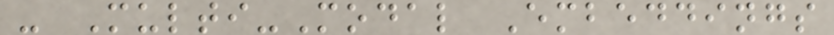- Multi-Modal Embeddings
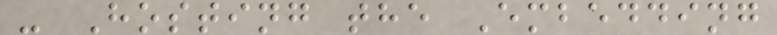- Hosting the Embedding
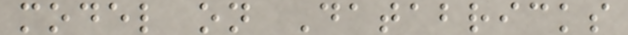model on Databricks
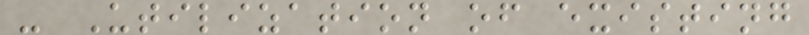- Utilization of existing
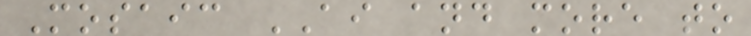Mosaic AI and more to
